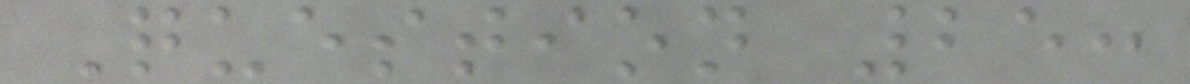Question 25:
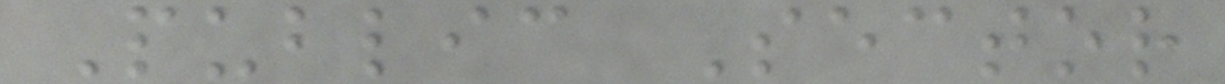Public Sector
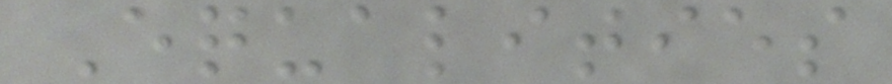Equalities
